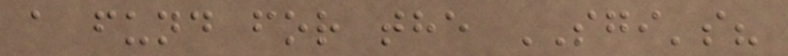a fund for the SGI's?
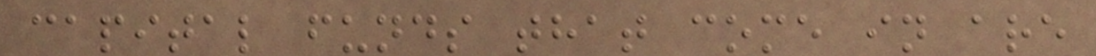capital funds that come in are
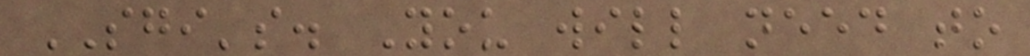SGI's. You will need to
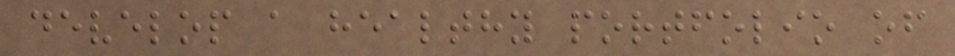develop a healthy portfolio of
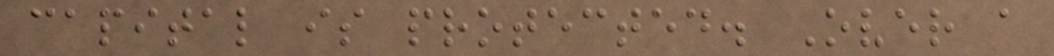capital is protected. Over a
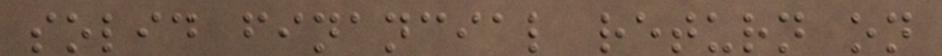solid financial return on
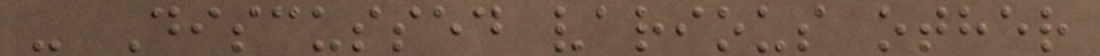- Discussed various other
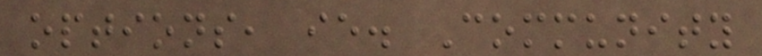options, ie. Community
